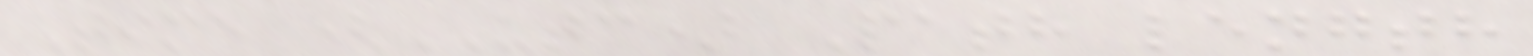Time (UTC) Path length
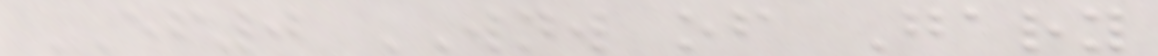EF0 WNW of Gary
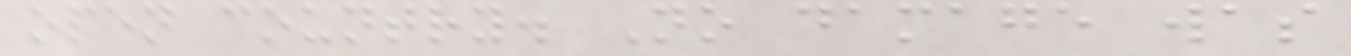open country. No damage was
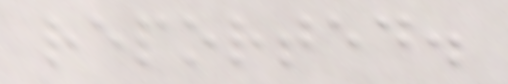reported.
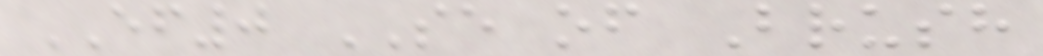EF0 SE of Brush
